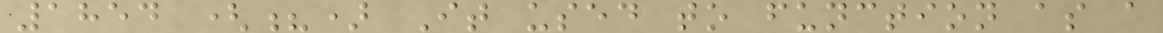1854 (?) It used to function as a
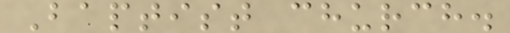Baptist church.
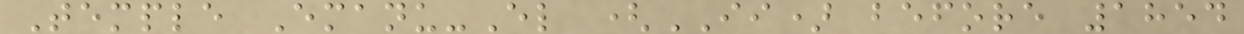Temple Emanu-El (II) before 1854
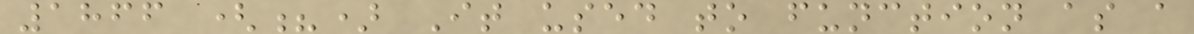1866 (?) It used to function as a
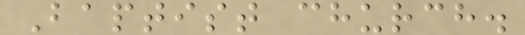Baptist church.
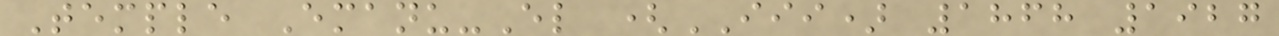Temple Emanu-El (III) 1868 1927
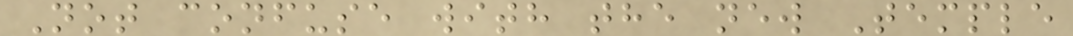Not confuse with the new Temple
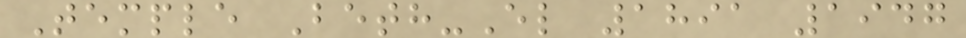Temple Beth-El 1891 1947
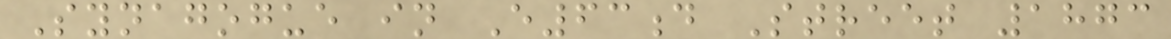Synagogue in E63d Street 1873
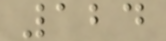124
